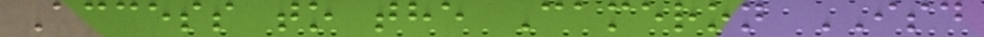Access to the Cameron ISD
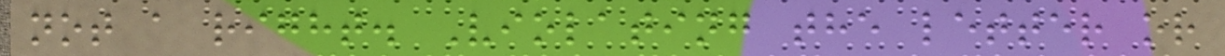not a right. Violating the letter or
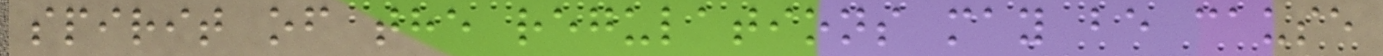spirit of the regulations may be cause
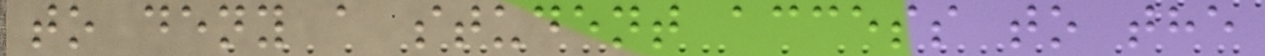to deny a student access to the
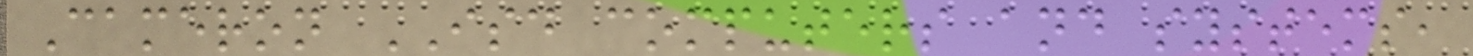Cameron ISD computers and systems,
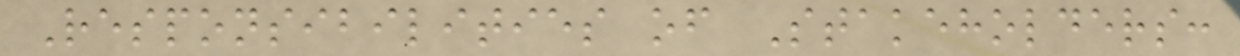Responsibilities of Stakeholders:
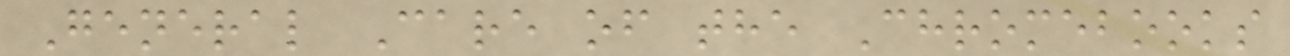General Care of the Chromebooks
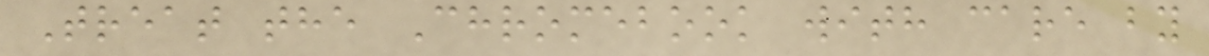Treat the Chromebook with care by
